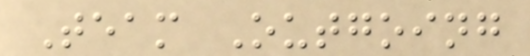Team Outgoing
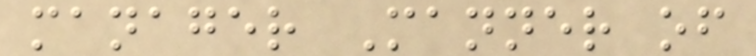manager Manner of
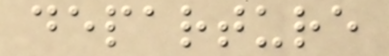departure
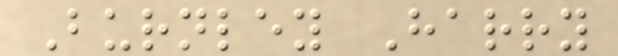Burnley Harry
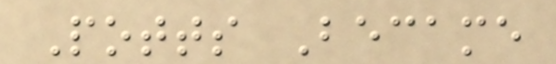Potts Became
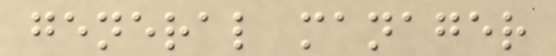general manager
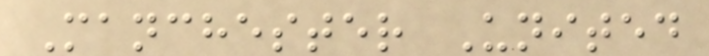Manchester United
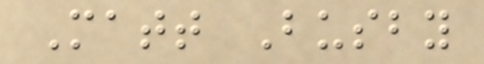Matt Busby
